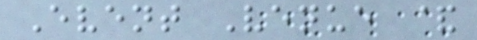Event Venue &
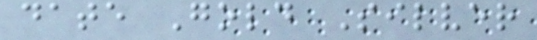date Gold Silver
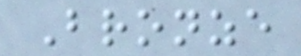Bronze
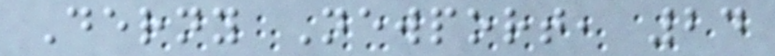Derny Newport, 24
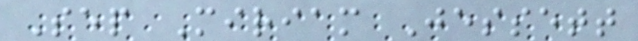Sep Miriam Jessett
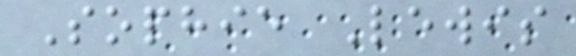Sophie Lewis
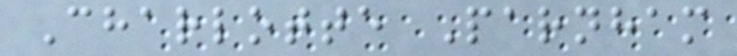Charlotte Parnham
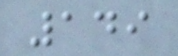149
